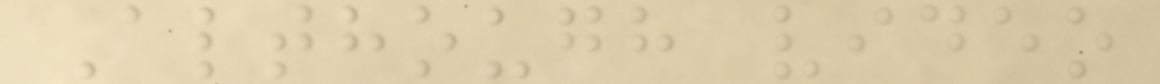Although video
